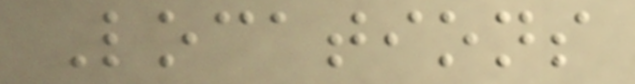Locations
